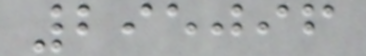295096
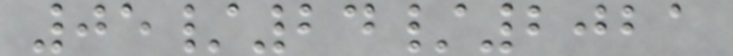05/24/2021
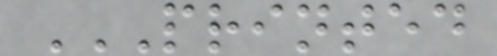PRINTED
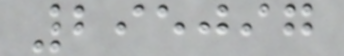295097
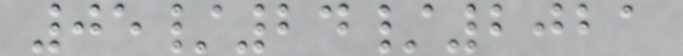05/24/2021
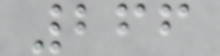266
